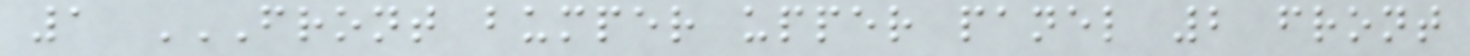1 FRONT BUMPER UPPER PANEL 2 FRONT
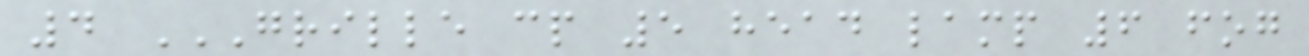4 GRILLE CP 5 HEAD LAMP 6 FOG
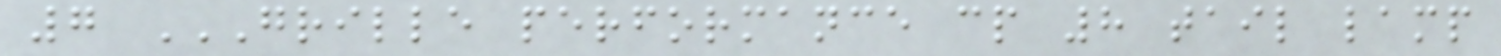7 GRILLE PERFORMANCE CP 8 TAIL LAMP
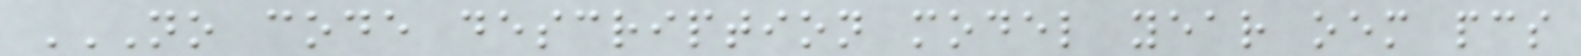NO CODE DESCRIPTION MODEL YEAR OEM PCS
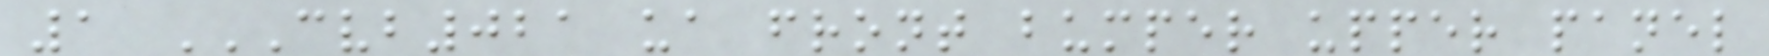1 CVB021 UA FRONT BUMPER UPPER PANEL
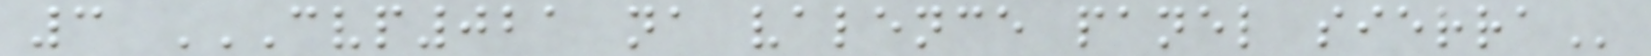3 CVP021 NA VALENCE PANEL SIERRA
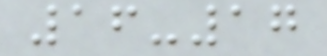16-17
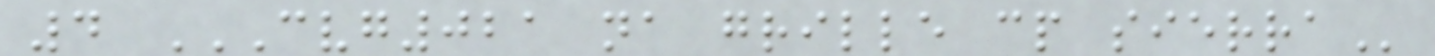4 CVG021 NA GRILLE CP SIERRA
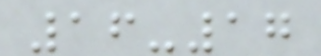16-17
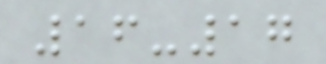16-17
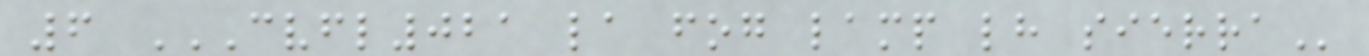6 CVFL021 LA FOG LAMP LH SIERRA
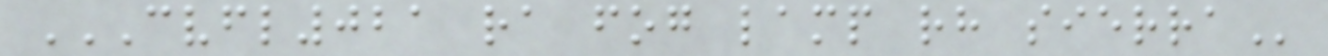CVFL021 RA FOG LAMP RH SIERRA
